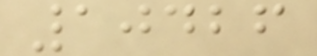10426
